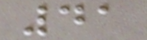41
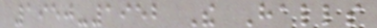1950-1952 The Halls
